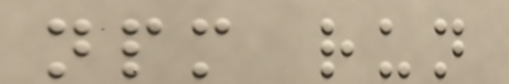npm run
